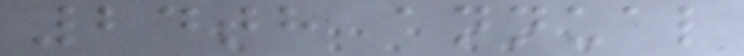24th annual
